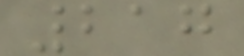217
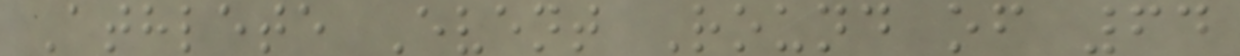Athlete Event Round of 64
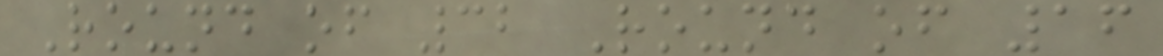Round of 32 Round of 16
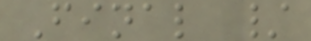Final /
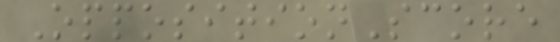OppositionScore
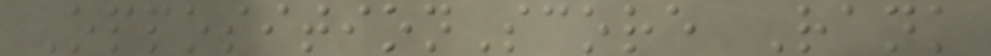OppositionScore Rank
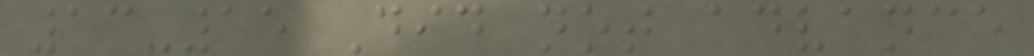13-15 Did not advance
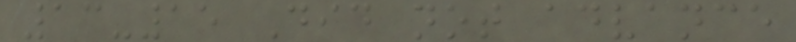13-15 Did not advance
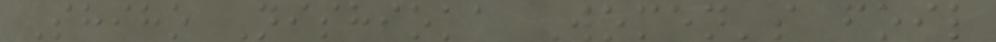Shiho Nishioka Women's foil
